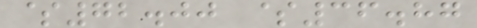$72.00 $36.87
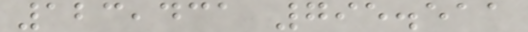123,431 795.511
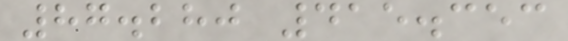87.280 415.353
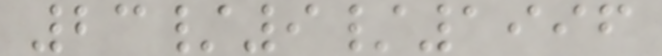23/9/1996
